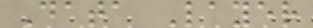Data Layer
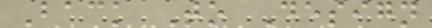Back To Design
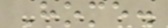Home.
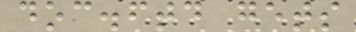doc.ftd gets
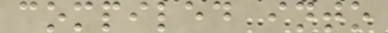compiled into
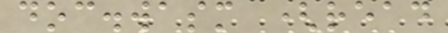doc.wasm (read
